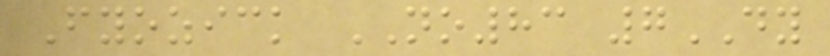Fyozick NO83 7DY
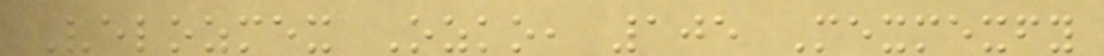Velozmex Ozko, 105 Mexmexfy
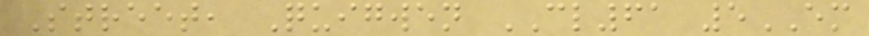Street, Quigwen CL61 5EM
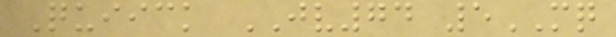Quiick JV74 5MQ
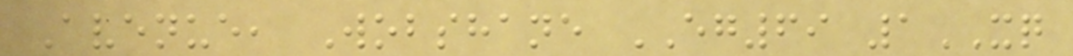Avenue, Wobshane EG69 1XQ
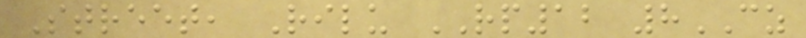Street, Rilu RP12 8CZ
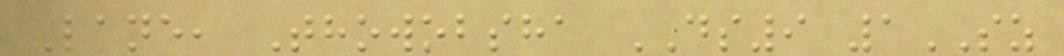Lane, Thowobsha DS9 1SZ
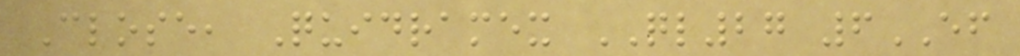Close, Quidramex QL27 6EF
